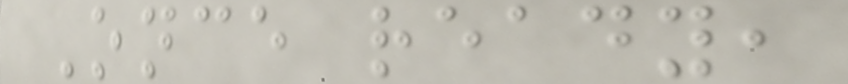Once ready,
